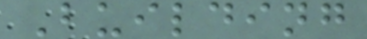Building
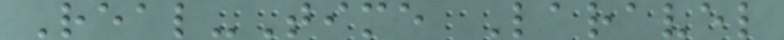Real-Time Laravel
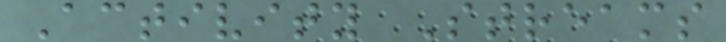Activity Streams
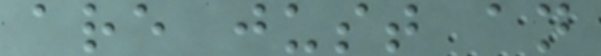are just an
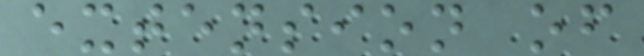extension of
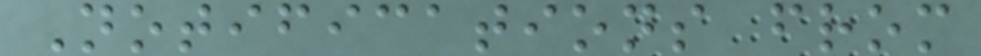Notifications from
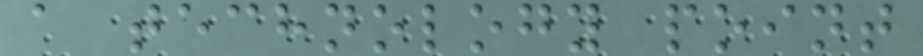a technology point
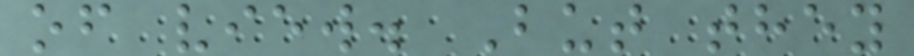of view. But they
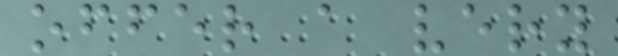offer a very
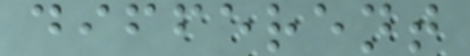different
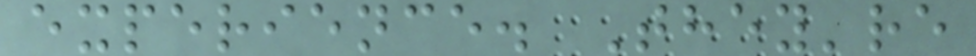experience. They're
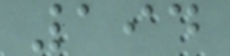194
